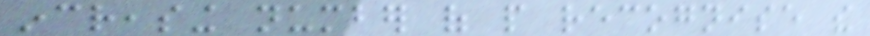increasing number of people recognise the
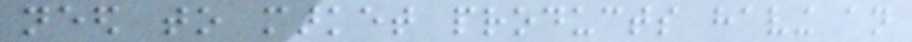need to market products having an
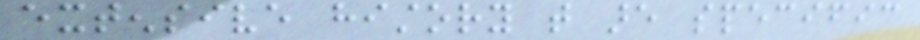extensive history that are specific
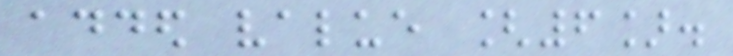added value [6].
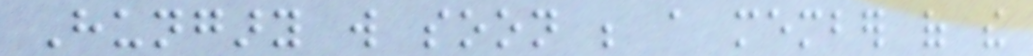Hungary will soon be a member of the
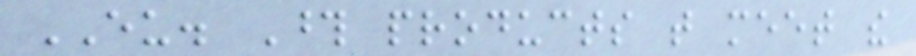EU. Those products that meet the
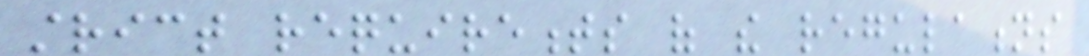strict requirements of the regulations
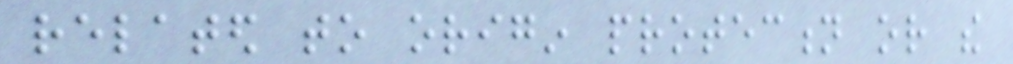related to origin protection or the
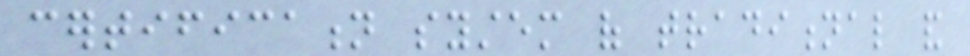certification system of traditional and
